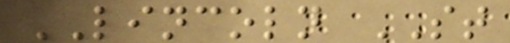LINCOLN ST
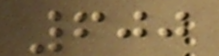600
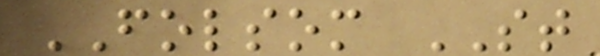FOLSOM ST
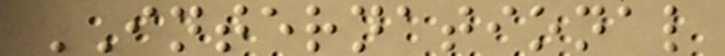INTERNATIONAL
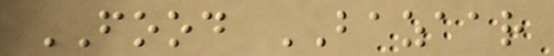FOOD BAZAAR
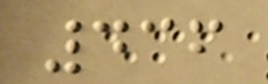436
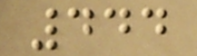444
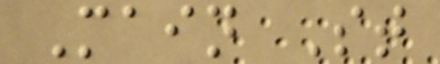Main St
